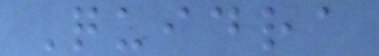Quidra
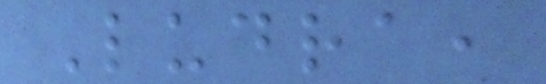Ludra,
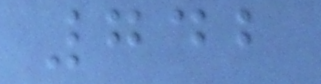742
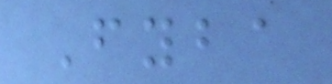Fyba
